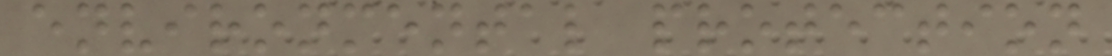environmental protection
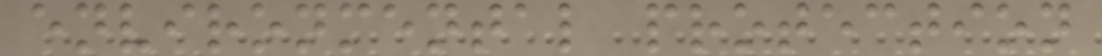environmental protection
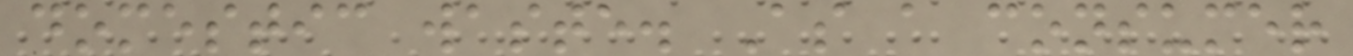domestic waste. As a consumer
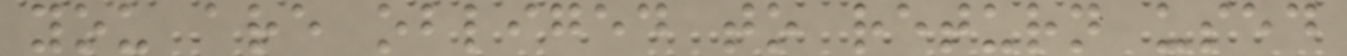you are obliged to return used
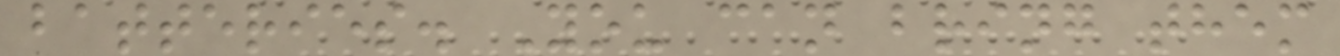batteries. You can bring them
